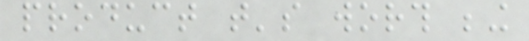product that's worth being
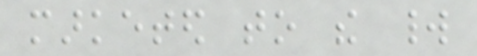marketed to the world
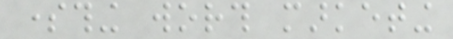something worth marketing
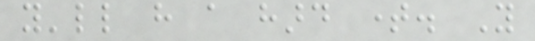you'll have a hard time. You
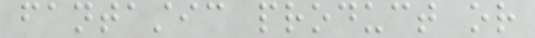fantastic product or
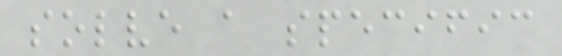solve a specific
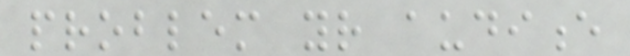problem your audience
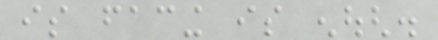is facing is enough.
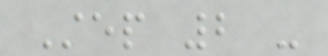Step 2 -
